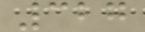327
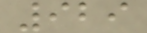929
